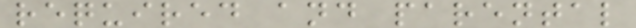required and parental
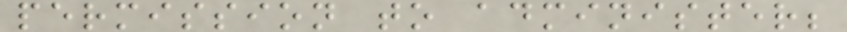permission to administer;
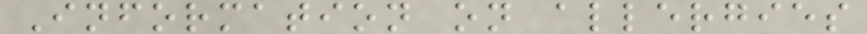Information on allergies
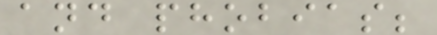and phobias;
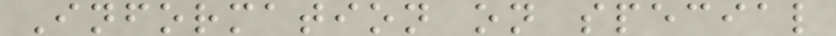Information on special
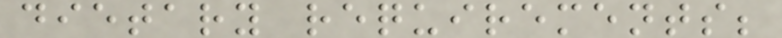dietary requirements;
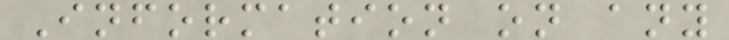Information on any
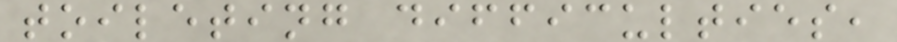toileting difficulties,
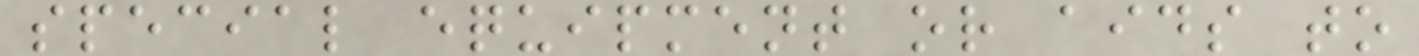special equipment or aids to
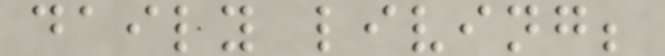daily living;
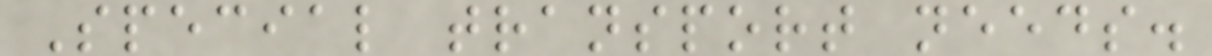Special transport needs.
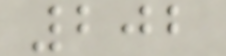202
